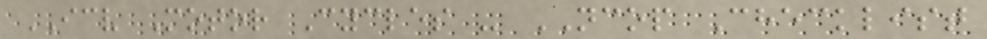ICV Motor Cycles - NCOP Checklist
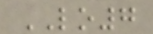LO7
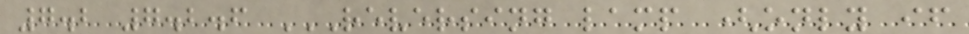7.2 7.2.6 REVERSING LAMP (ONLY IF
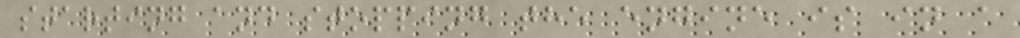starting and stopping the engine is in a
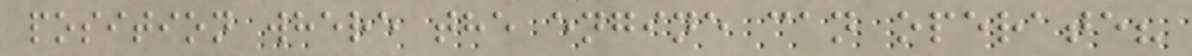position where the engine can operate?
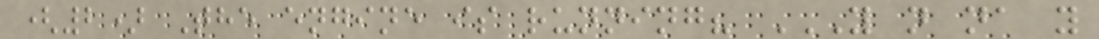(2) The engine is running? Y N NA Y
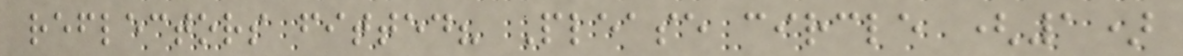reflectors fitted? Please circle (1)
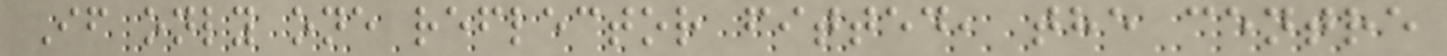If only one reflector fitted, the centre
